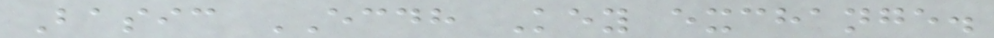Basic ECDH Key exchange.
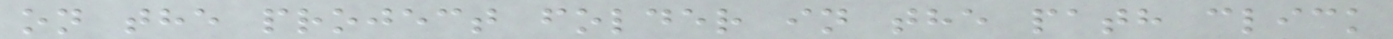on the project folder in the path click
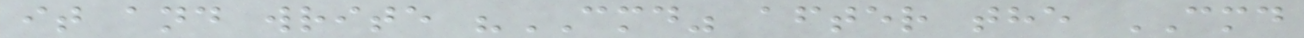it and write "CMD" after the CMD
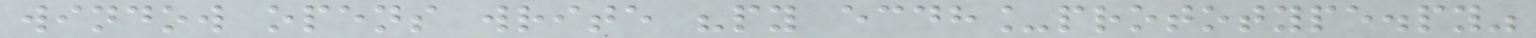window opens write "py ecdh_prototype.py"
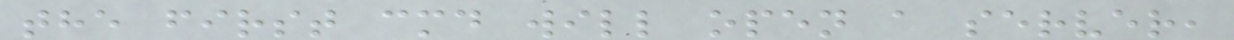the first cmd will open a server,
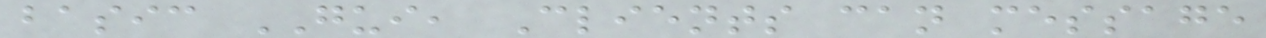basic GUI, Clients can message
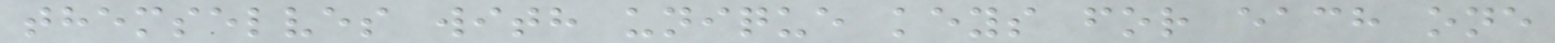themselves with unique keys for each one
